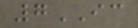7IC
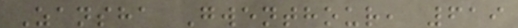Zansha Gwenthour, 619
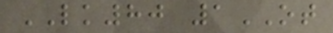LK80 1OT
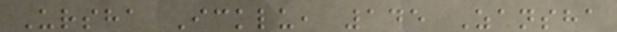Ursha Icklu, 145 Zansha
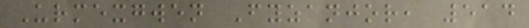Urmexgwen Fyzanjor, 514
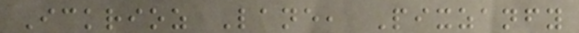Ickrioz Lane, Pixzanfy
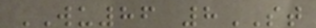WU86 8ST
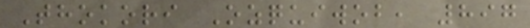Thokori Ozquiwob, 897
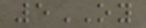5OY
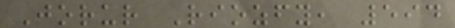Jorur Riozfy, 594
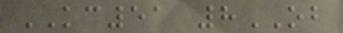KC51 8OB
